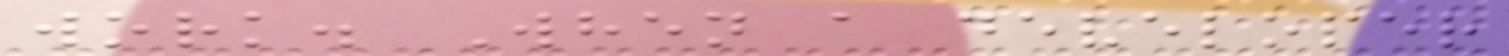work. When a developer
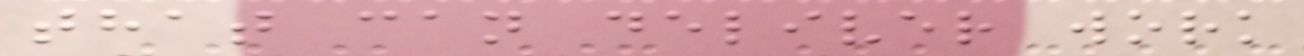that can deliver work
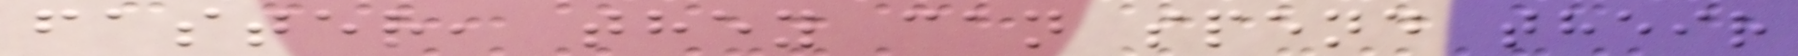faster, they can spend their
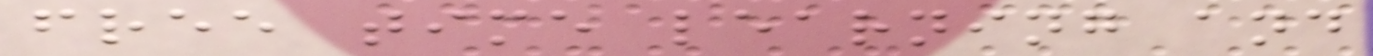free time learning and
